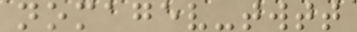nomagev-twtt
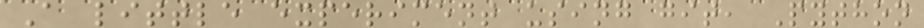A little experiment using git, Python
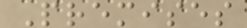Premises
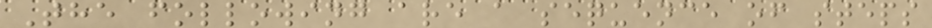The following are a sequence of steps
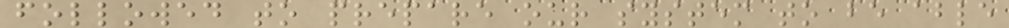followed to prepare our system to be able
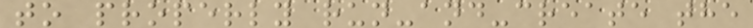to properly run-and-create the
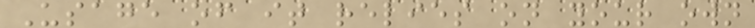Usage of it relies on your own
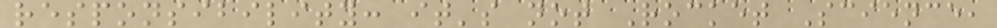responsibility: it's not Rocket Science,
